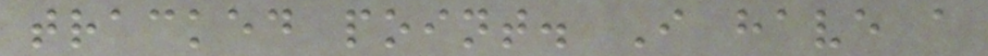tracked point. I have a
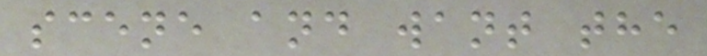scene and want the
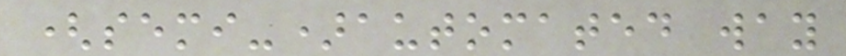(semi-)automated way
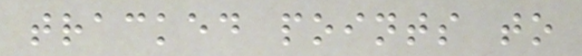tracked points to
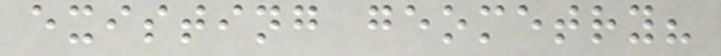existing geometry?
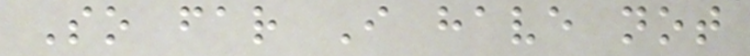So far I have not
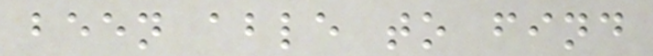been able to find
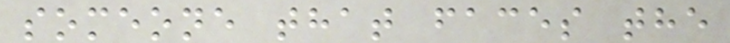someone that faces the
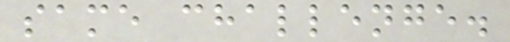same challenge.
